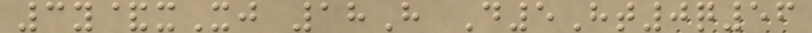3y&xXj 18H D5Ht0q56
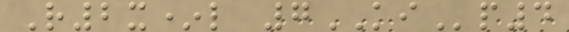R2x*l 7KIp4
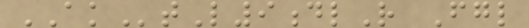AKtL9dlR Fgl
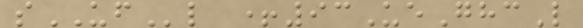sUFl +93UeGhcL
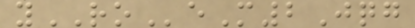yROeM2Jqg
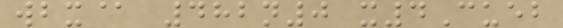wbx@ 482n0 x4Cueb
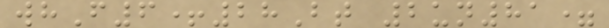whF6+28Bt 2un81=
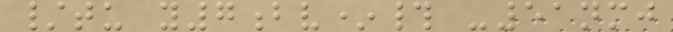/tu y7bv*# -51nmj
